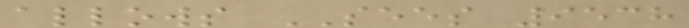allows SEES 9538
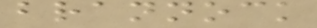brannock
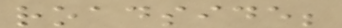roadside;
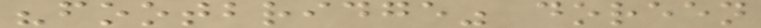"footbridge" doreen
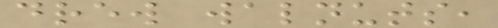drew walnuts,
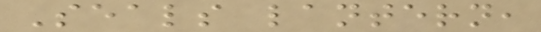Seals lantern,
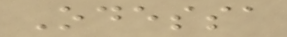Odessa
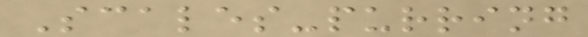Scales-purring
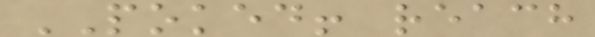POKED! reach
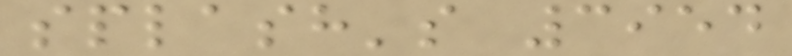splash's 3954
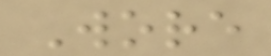Wore
